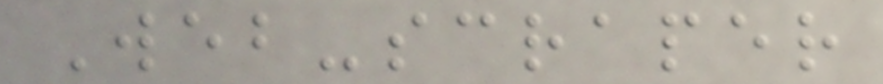Web-scraper
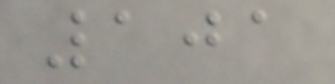101
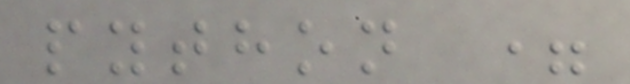python =
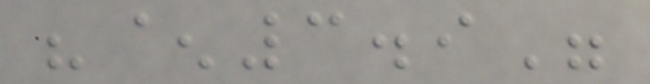"^3.9"
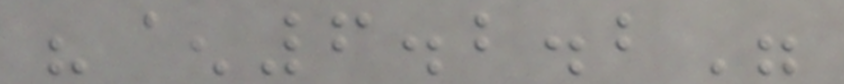"^6.2.2"
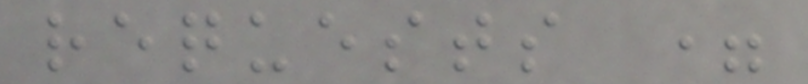requests =
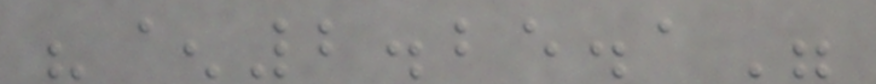"^2.25.1"
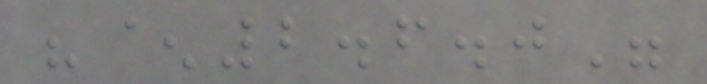"^2.6.0"
